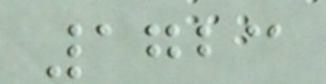1723
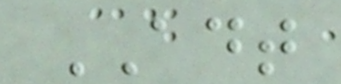ADT
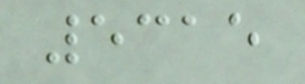5315
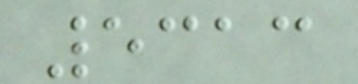5313
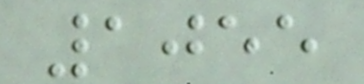1055
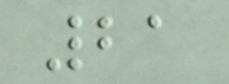21
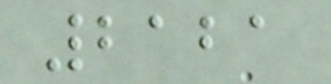2121
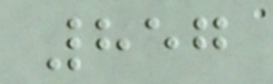857
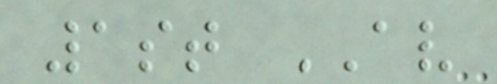1st AV
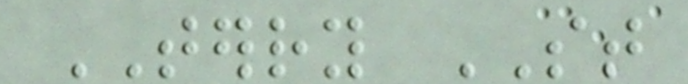TERRY ST
